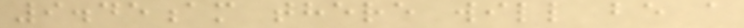9.45am there will be a
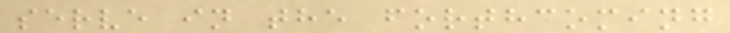serve in the forthcoming
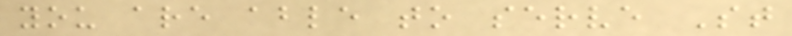you are able to serve St
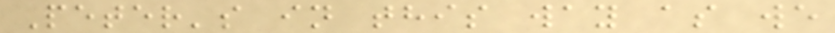Peter's in this way as we
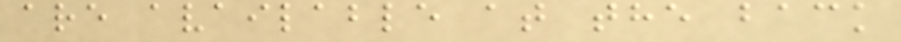are available at the back
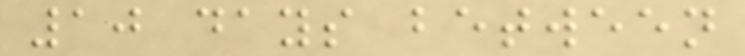10 days between
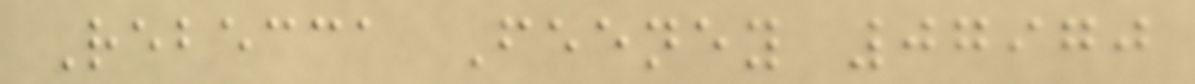Rebecca Feeney 07970
